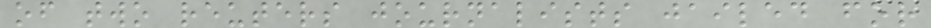of two reuters journalists jailed for
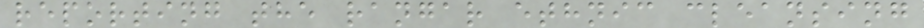reporting the rangar ethnic cleansing
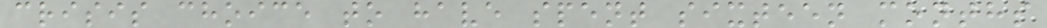crisis choice to have spent sixteen months
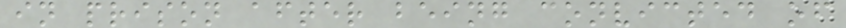in prison after being convicted of
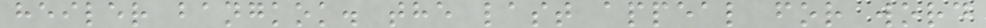heiler bangkok. the last appeal for word
